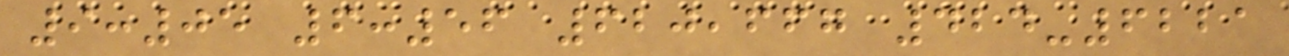9:05 6:56 620,667 424-6221
